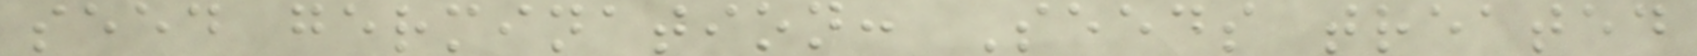seed germination: Seeds treated
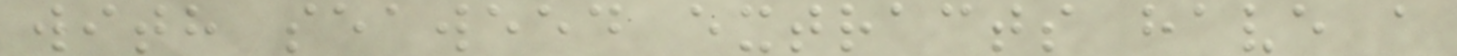with seaweed extracts have a
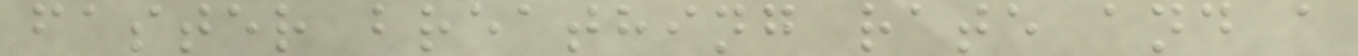faster breathing rate and a
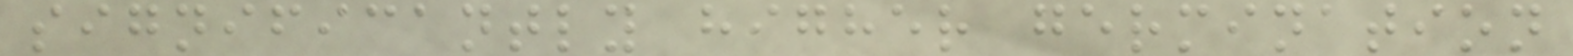significantly higher germination
